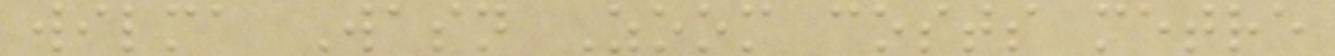wilma Wasn Zoom costs metre
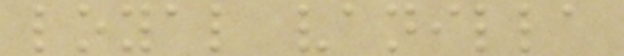loyal vanilla
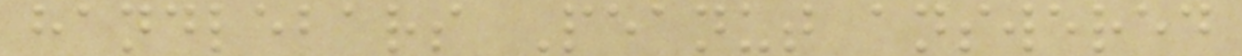handlebars Peanut answered
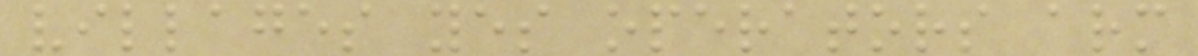villages yes operators arm
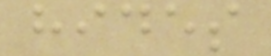hides
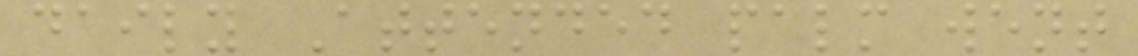daily Attended palm went
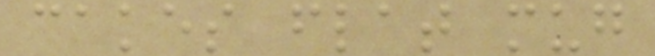cakes flat mug
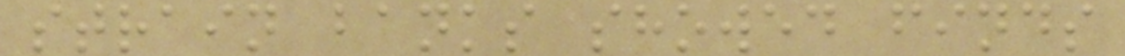strain banks showed finds
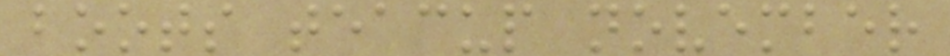boots teacup november
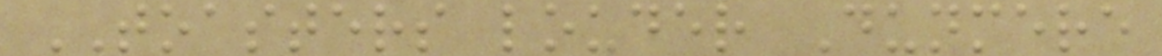TOASTERS louder Dunmere
